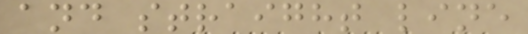and straight line
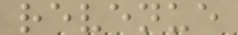revenue
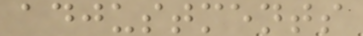adjustments
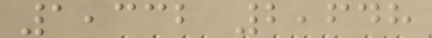1,332 2,648
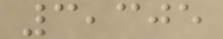3,305
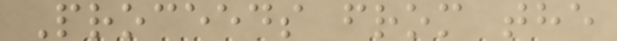Proceeds from the
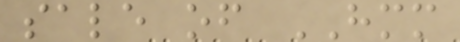sale of HMM
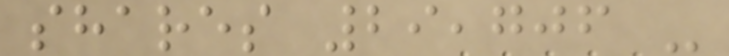shares 29,706 -
